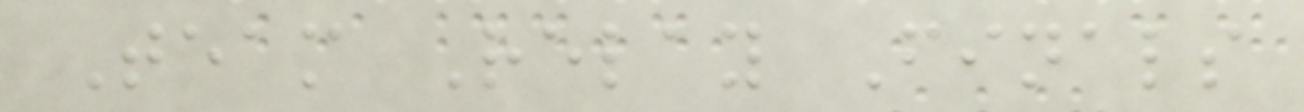Team Relay Finals
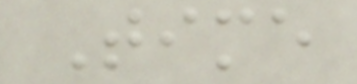Time
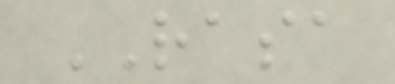RASA
